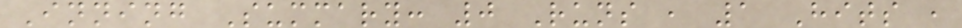Inning Summary: 0 Runs , 1 Hits ,
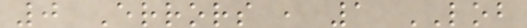0 Errors , 1 LOB
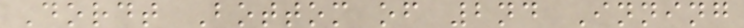Dordt Bottom of 2nd Inning
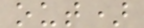out)
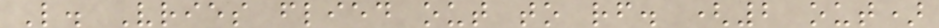L. Vries flied out to rf. (2 out)
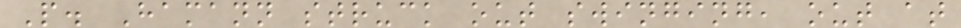P. Hamann struck out swinging, out at
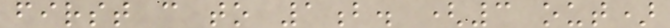first c to 1b. (3 out)
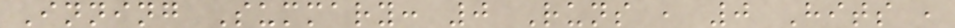Inning Summary: 0 Runs , 0 Hits ,
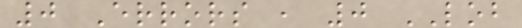0 Errors , 0 LOB
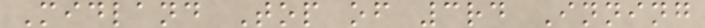Midland Top of 3rd Inning
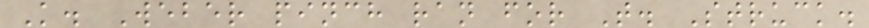K. Weber pinch ran for T. Struck.
